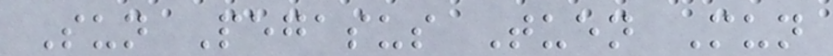Sun Pegasus Tuen Mun
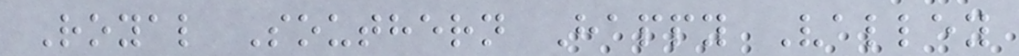Royal Southern Happy Valley
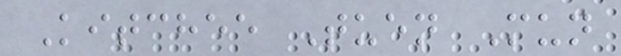Kitchee Tuen Mun
